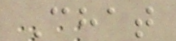Chat
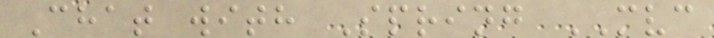Chat with Spring MVC
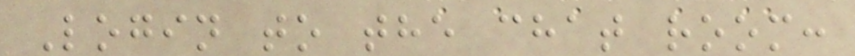Login to the chat room:
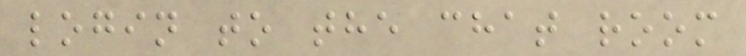login to the chat room
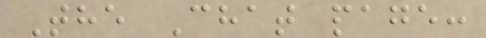The Chat page:
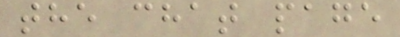the chat page
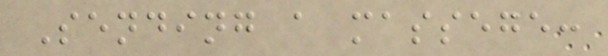Sending a massege:
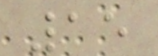15
